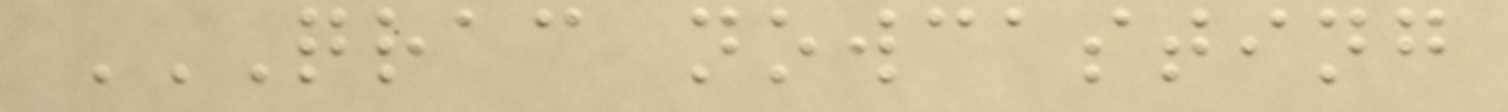QRAC NOWCASTING
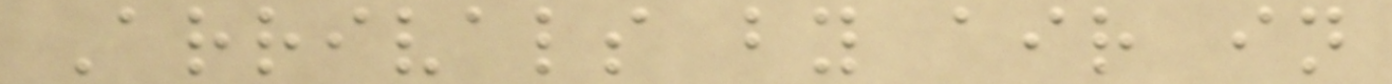Arrivals by air in
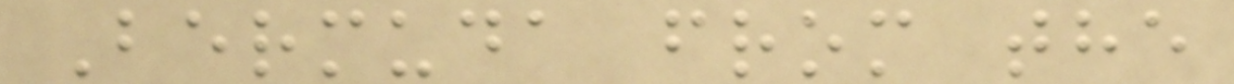Bermuda from the
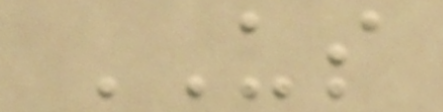US
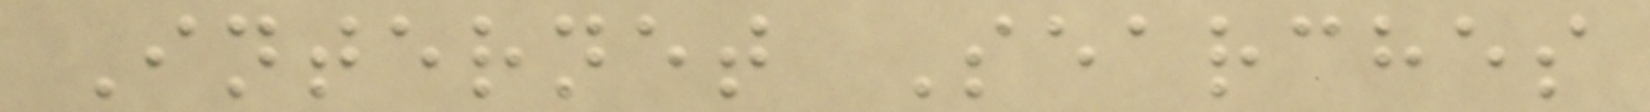Internet Searches
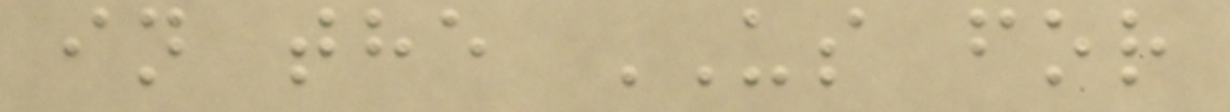in the US for
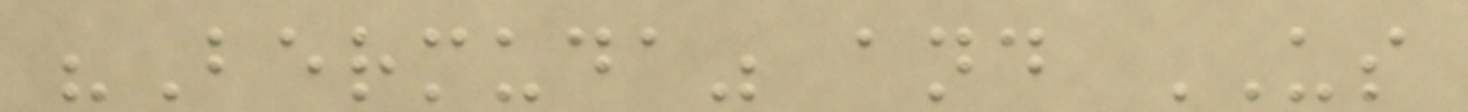"Bermuda" and US
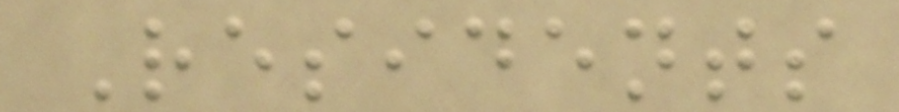Residents
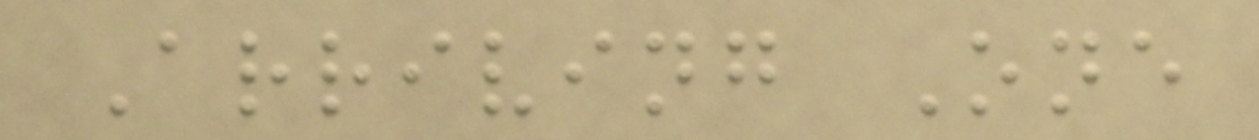Arriving One
